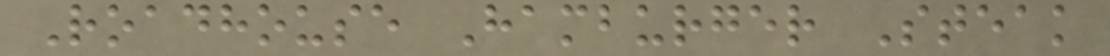Roadhouse Hamburger Steak
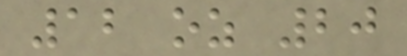12 oz 20
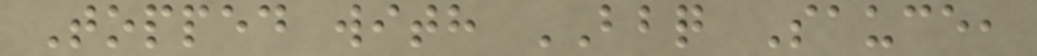Topped with BBQ Sauce,
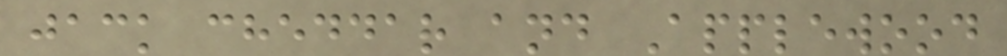jack cheddar and Applewood
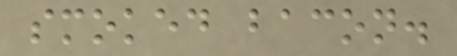smoked bacon.
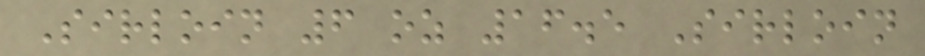Sirloin 6 oz 16.5 Sirloin
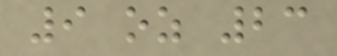9 oz 23
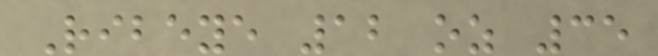Ribeye 12 oz 35
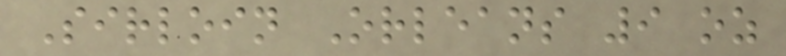Sirloin Orleans 9 oz
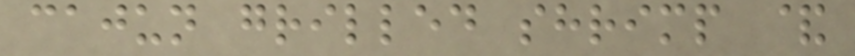cajun grilled shrimp &
